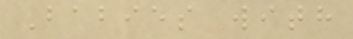Babies with
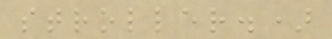stroller.)
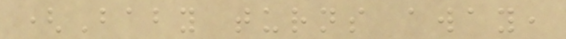(Baby turns away,
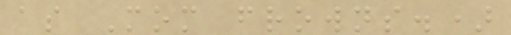as Mom frowns.)
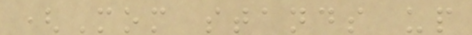(Mom stands up
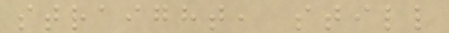straight, still
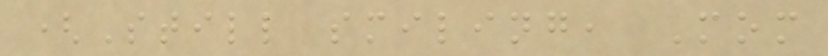(Still smiling, Mom
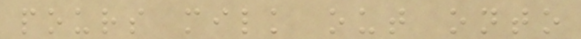pours milk out onto
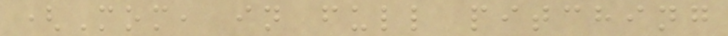(Mom, in full pitching
